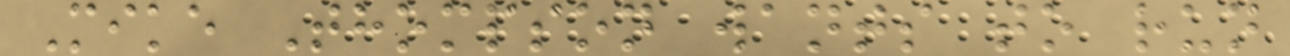Mike Thompson wants to run
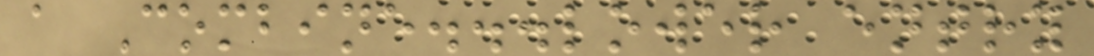a Combine...lower entry
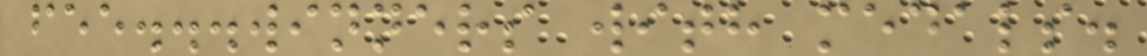fee...winners with medals.
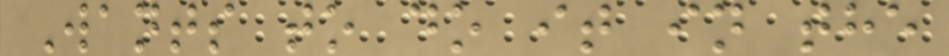Wants to do it in the
